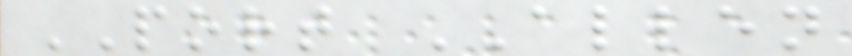PORT ALLEN
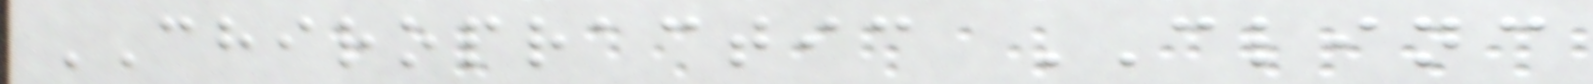CHIROPRACTIC CLINC
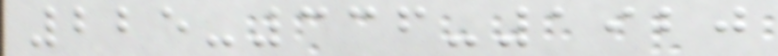225-336-1920
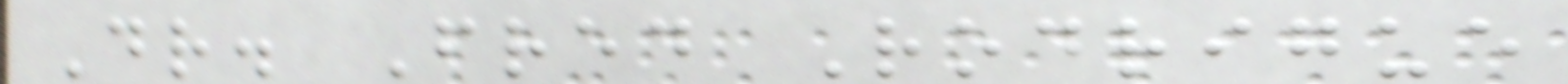Dr. Fred Rodrigue
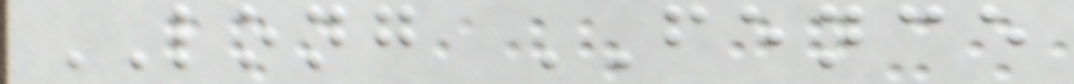LONG FENCE
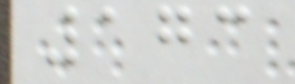173
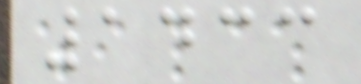1433
